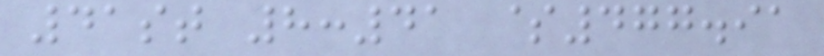41st 8:41 $477.91
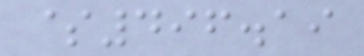$496.19
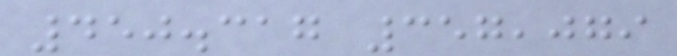450.317 357,079
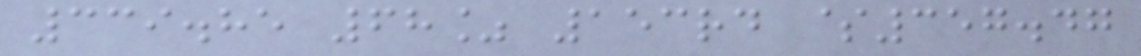339.85 68% 153rd $357.47
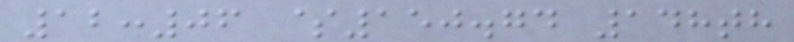12:06 $150.74 148th
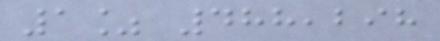1% 488,298
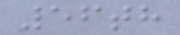56th
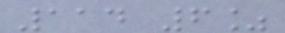114 6%
